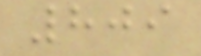809
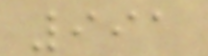991
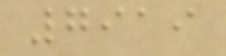7919
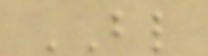BL
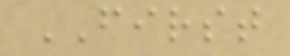FIRST
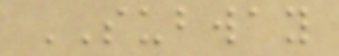SUBWAY
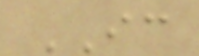IC
